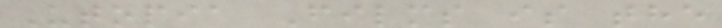Utopia Films is the
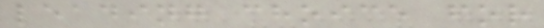leading choice for
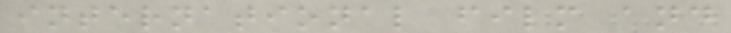international film and
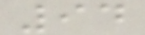94
